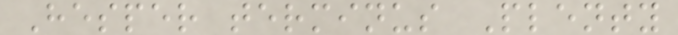Hesper terminus Plenty
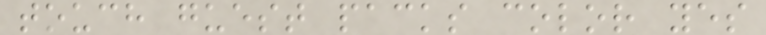touch guest packs color yes
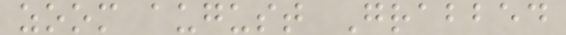zoom august Grabbed
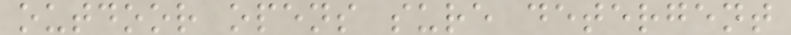outdoor opens sure detergent
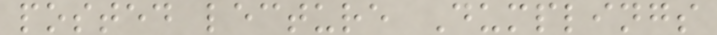posted lecture Dumplings
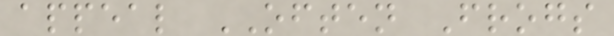appeal OFTEN Frogs
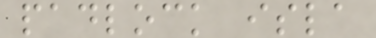padlock isla
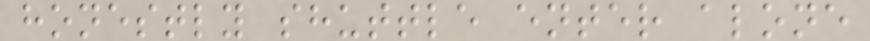honestly shuttle enter alone
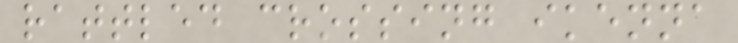rattled crossing ikenna
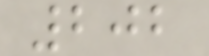202
